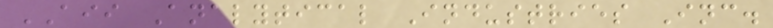AII Analytical Industries Inc.
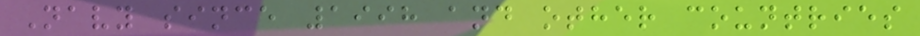Navy since 1998 and other countries
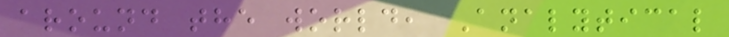around the world, Analytical
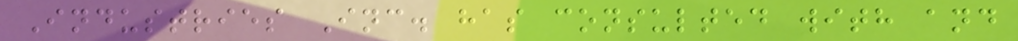Industries Inc. has consulted with and
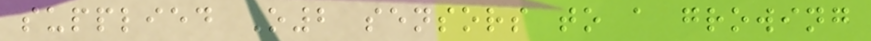supplied O2 sensors to a growing
